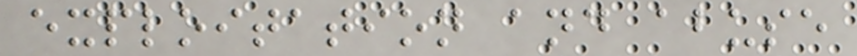exploitation and abuse
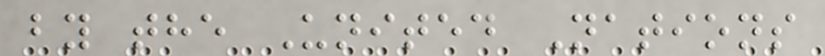by the United Nations
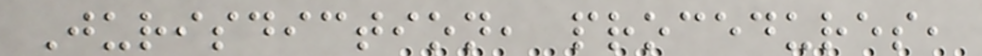Jurisdiction, procedures,
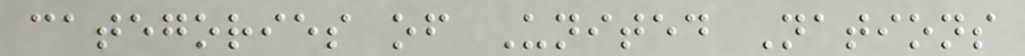categories of United Nations
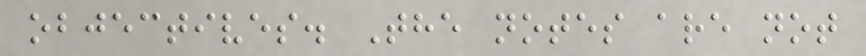objectives. The notes are not
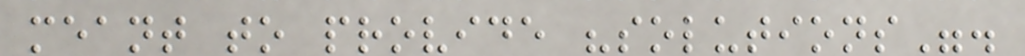meant to provide "solutions".
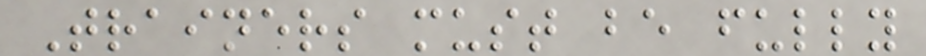Trainers must be fully
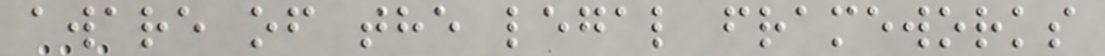aware of the legal frameworks
